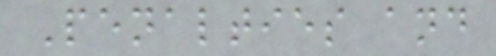Penalties and
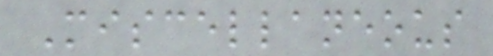Miscellaneous
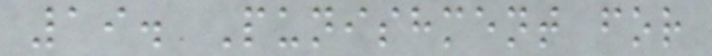19. Punishment for
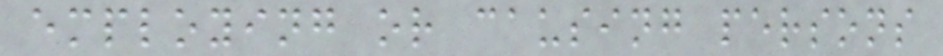employing or causing persons
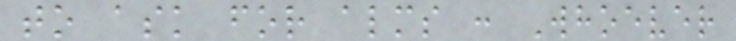to ask for alms : Whoever
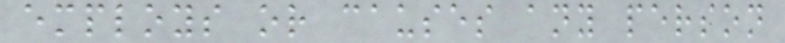employs or causes any person
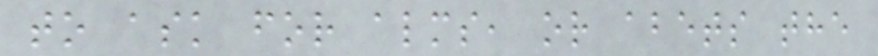to ask for alms, or abets the
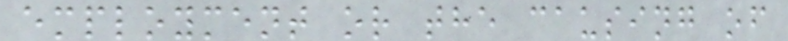employment or the causing of
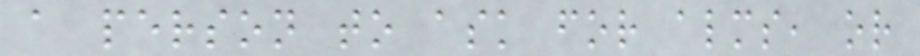a person to ask for alms, or
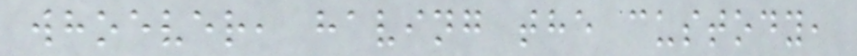whoever, having the custody,
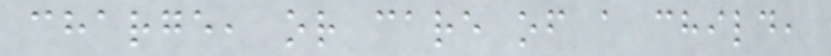charge, or care of a child,
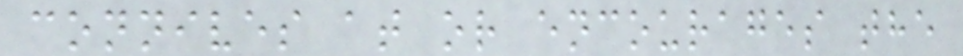connives at or encourages the
